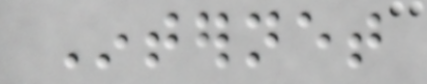Internet
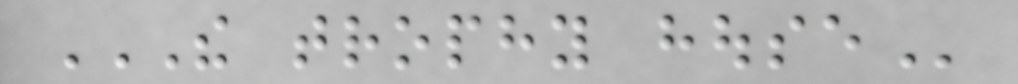THE TROPHY HOUSE
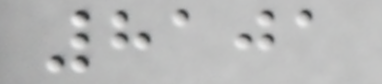8101
